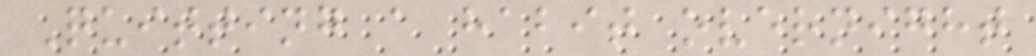Quitting a habit overnight
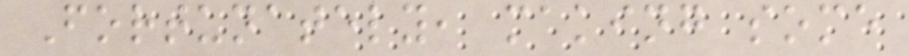Fortunately, making some
